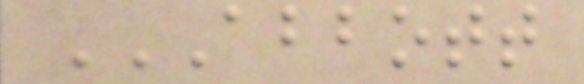ABBOTT
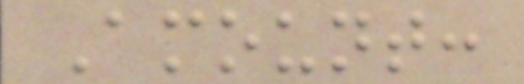Amount:
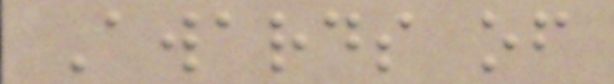Awards of
